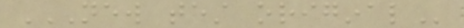NEW TEST ORIGINAL
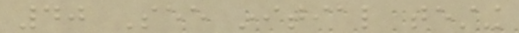40 See initial testing
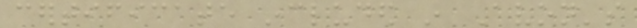certificate included in Avon's
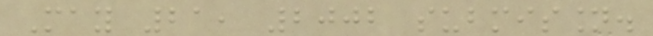May 21, 2002 submission.
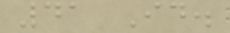41 Id.
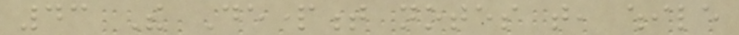43 The Department notes that, while
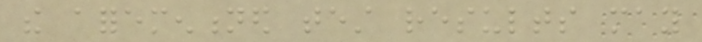the aforementioned test results may
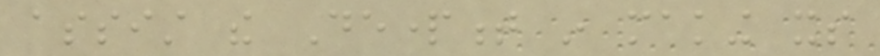assist the Department in making its
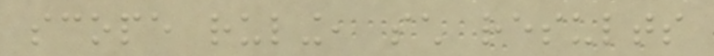scope ruling, such results
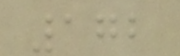172
